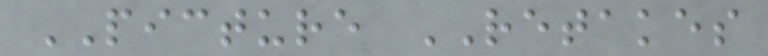PICTURE RETAKES
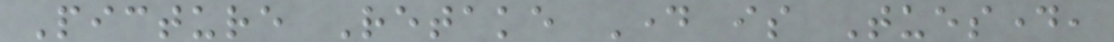Picture Retake Day is Tuesday,
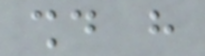should have
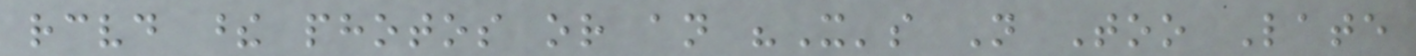received these photos or an "It's Not Too Late
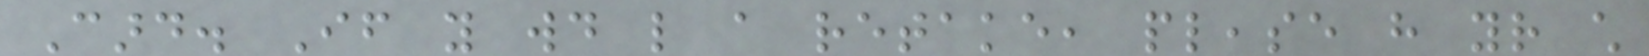Card. If you would like a retake, please have your child
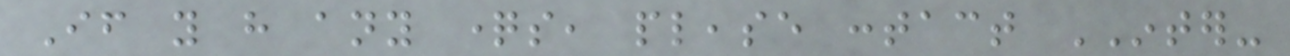If you have any questions, please contact INTER-
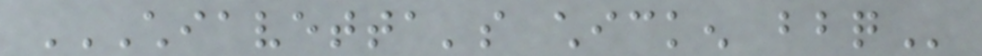CHIAVETTA'S CHICKEN BBQ
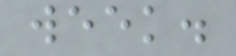week.
